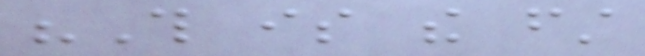"This is the first
